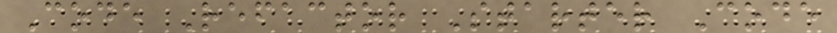Code Refactor Starter Code
